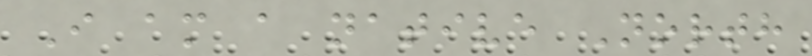I am a native North
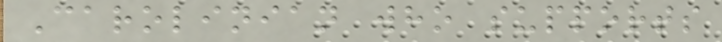Carolinian who supports
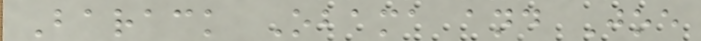Barack Obama and Joe
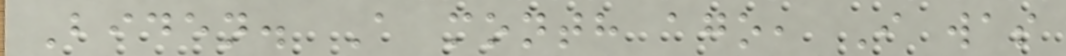Biden. A month ago, I was
